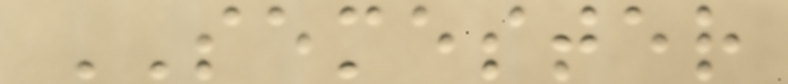SEMESTER
